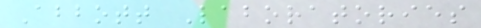Abbott Laboratories
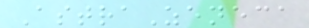AstraZeneca
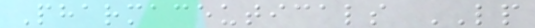Pharmaceuticals LP
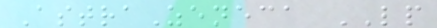AstraZeneca LP
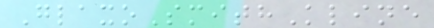GlaxoSmithKline
